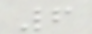6
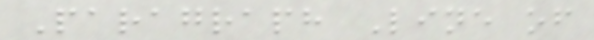Paragraph Line of
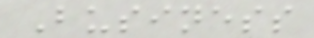Business
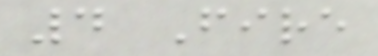4 Fire
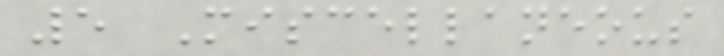5 Miscellaneous
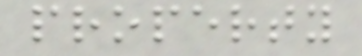property
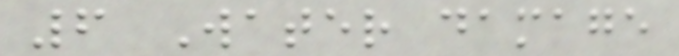6 Water damage
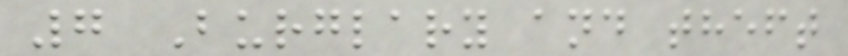7 Burglary and theft
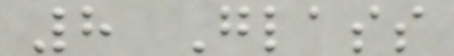8 Glass
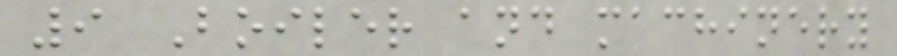9 Boiler and machinery
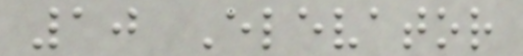10 Elevator
